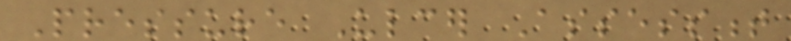Pressure Ulcer Assessment
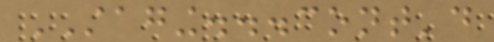STAGING...cont'd
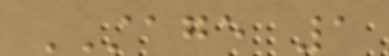STAGE 1
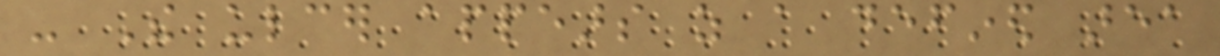- The ulcer appears as a defined area
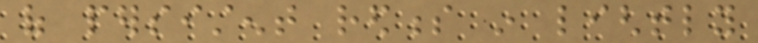of persistent redness in lightly
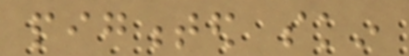pigmented skin
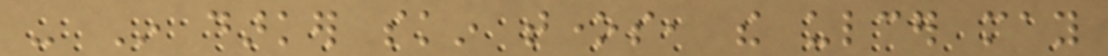- In darker skin tones, the ulcer may
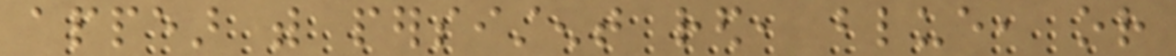appear with persistent red, blue, or
